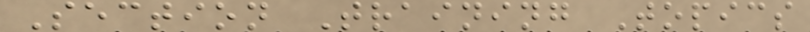Section Training Topics
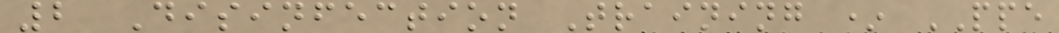2 Disinfection Training * PPE
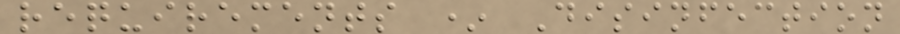requirements * Disinfection
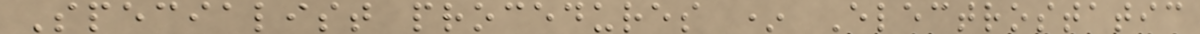Specialist procedures * Electrostatic
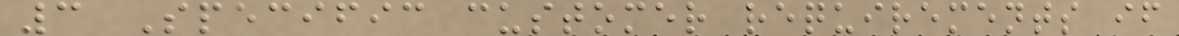3 Specific customer requirements if
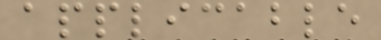applicable
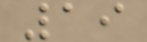19
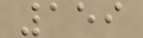159
